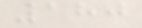180
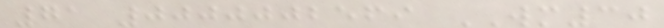71 0000002569 WM30
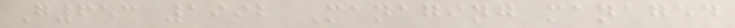G653 1992 Managing managed
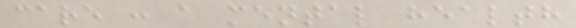care : a mental health
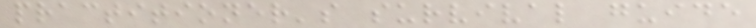practitioner's survival guide
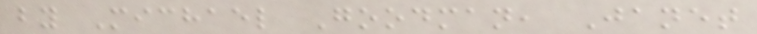by Michael Goodman, Janet
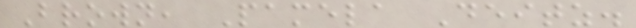Brown, Pamela Deitz.
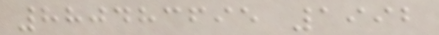880483695 1992
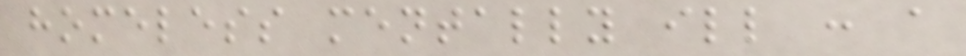homeless mentally ill : a
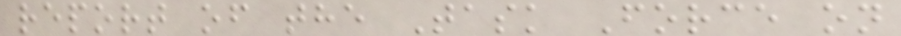report of the Task Force on
